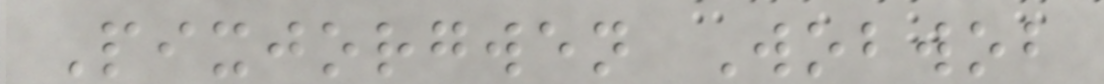Pixjorgwen Wobwob
